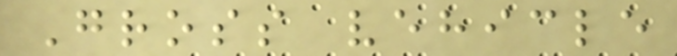Gross vehicle
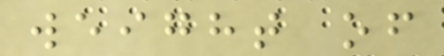weight of
